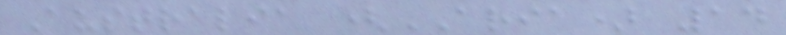Australia (ARIA) 14
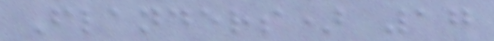Flanders) 17
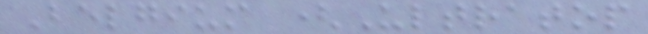Belgium (Ultratop
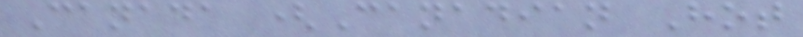Canada (Canadian Hot
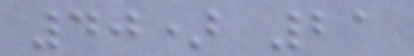40) 21
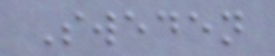Sweden
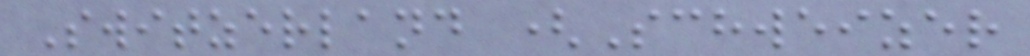Switzerland (Schweizer
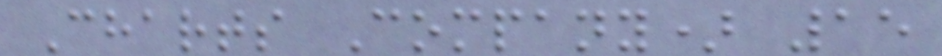Charts Company) 15
